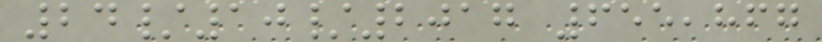24/10/2017 655,867
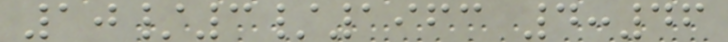10/3/1963 4:46
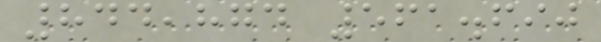844,874 561.690
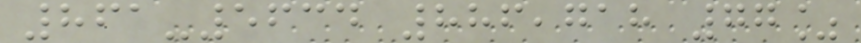861-5634 886,718 77%
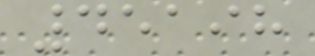45198
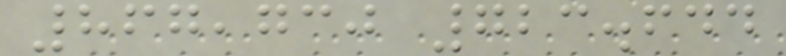867,730 723.644
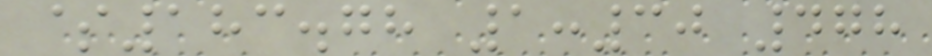$183.78 1:30 478
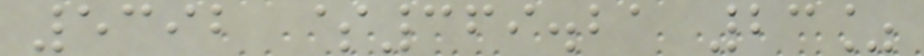5392 $369.21 23%
